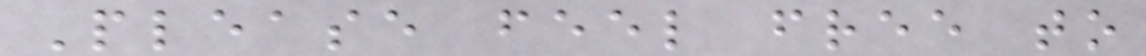Please feel free to
